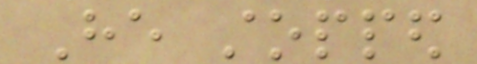He stopped
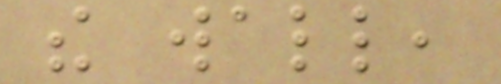the wall,
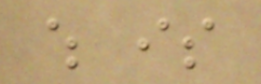which is
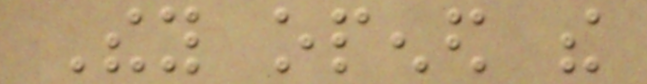They opened the
